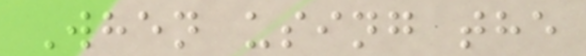When using the
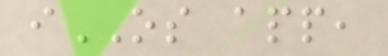iOS app,
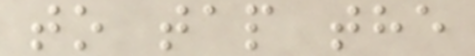to tap the
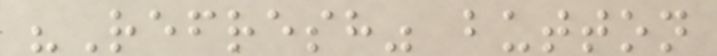"Refresh" button
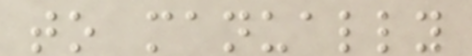to manually
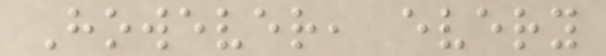However, every
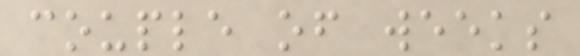couple of weeks
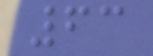63
